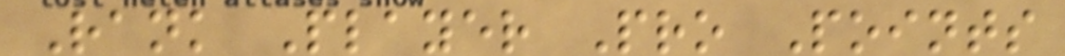Rank Player Pro Points
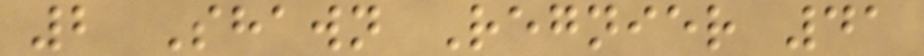2 Shawn Regnier 41
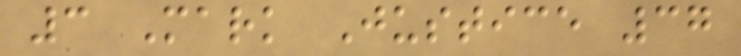3 Mark Justice 37
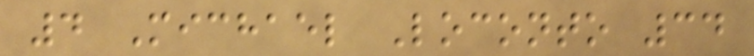4 Michael Loconto 34
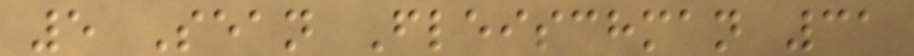5 Sean Fleischman 31
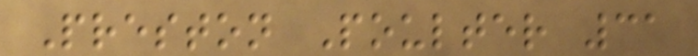Preston Poulter 31
